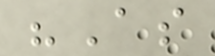"As
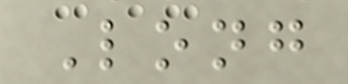Long
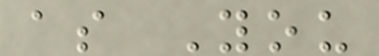as You
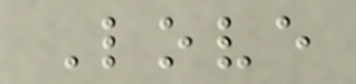Love
